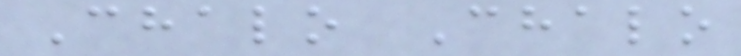Chalo Chalo
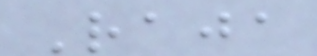Raja
